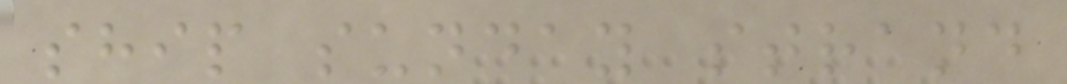ship sunday strand
